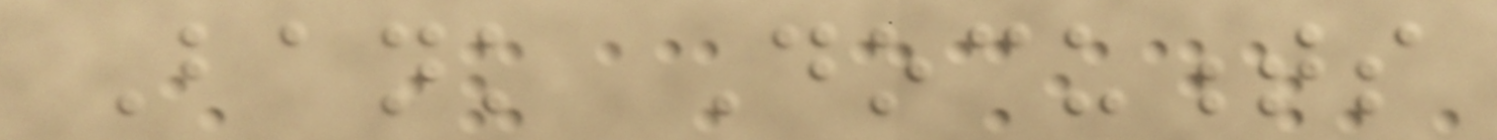Bank Documents
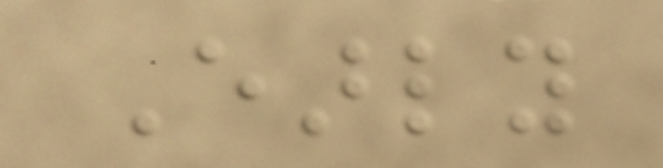Early
